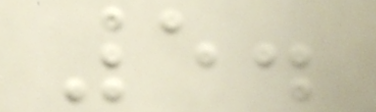5.
